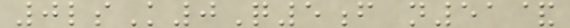0lsK0Q5f n51&
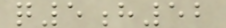q5h52
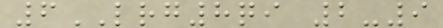6LRG8qi 2-9
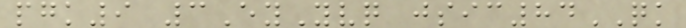pgk9 3EyYvq jsic84QK
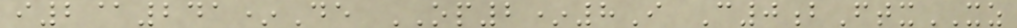i2@241*De OP2*8I C0bFtxXZ
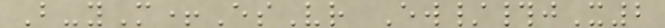B-yM+EsVr Ew/#jX2
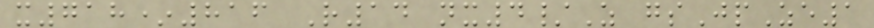x718*816 R14 nx4/Z gsJpZe1
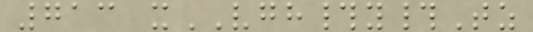713 xVGH#y#Tz
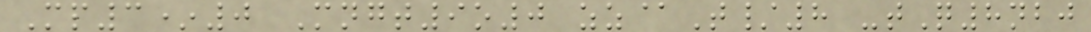Mp3*0 Mngt9o0 zz@T/8 -tQ8nbj
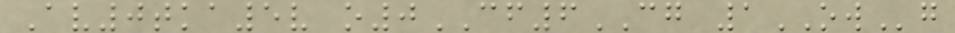Av0tka5v o0CF6CG 1OWg
